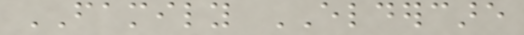FAMILY ELDERCARE
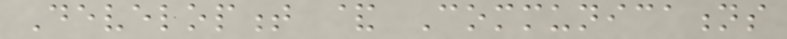Development & Communications
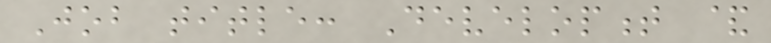Job title: Development &
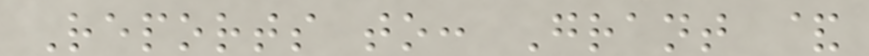Reports to: Grant &
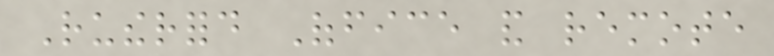Rutherford Office and remote
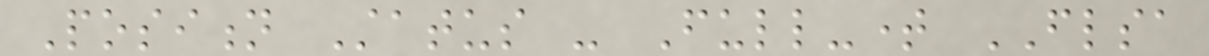Position Status - Full-time FLSA
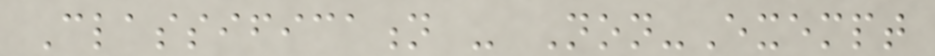Classification - Non-Exempt
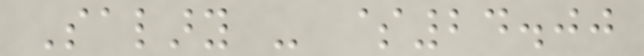Salary - $24.00
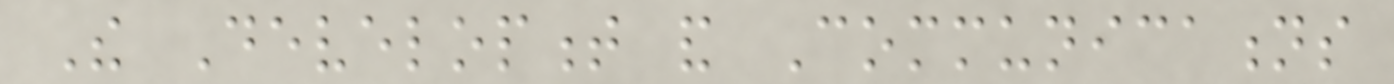The Development and Communications
